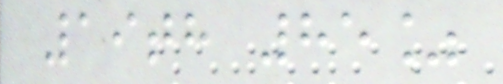19th 85%
